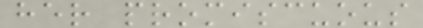her promiscuous
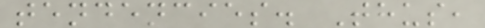tendencies. Thus,
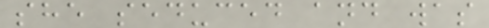she seduced and was
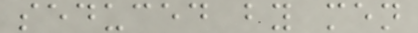seduced by men
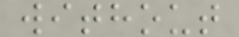without
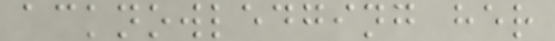acknowledging her
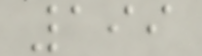199
